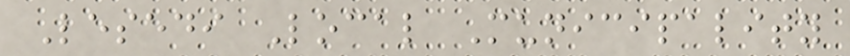Lesedi Local Municipality
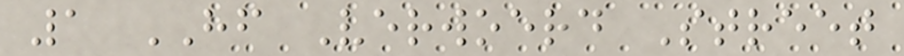1 HF Verwoerd Street
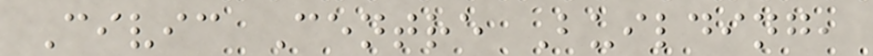Civic Centre Building,
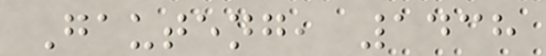Gauteng, 1438
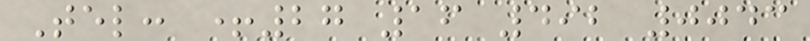Tel: +27 16 492 0043
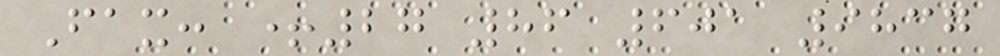Fax: +27 86 601 9837
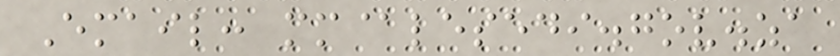Email: mm@lesedi.gov.za
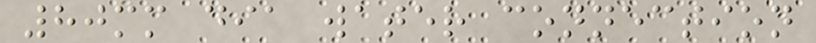80mm dia water connection
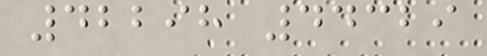42298 44329
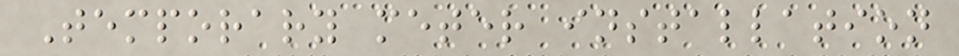Temporary meter installation
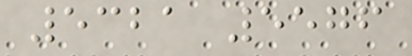5321 5576
